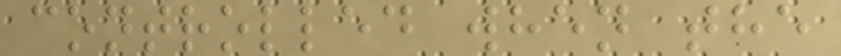controlled when the
